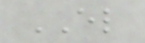EL
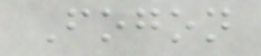Fogon
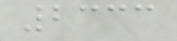2333
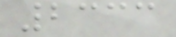2333
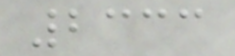2333
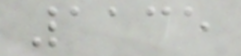1135
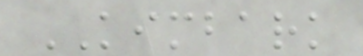KIMBARK
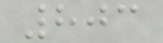803
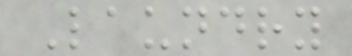Laundry
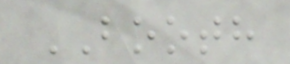BOOTH
